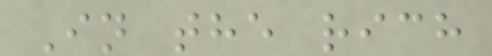In the rich
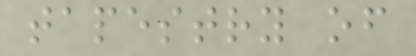tapestry of
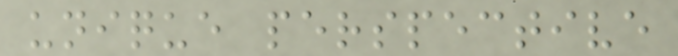unique perspective
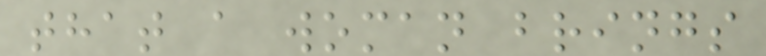that a woman brings
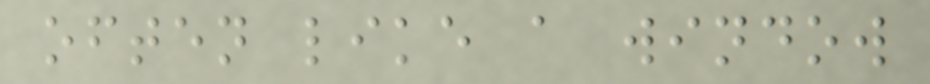often like a window
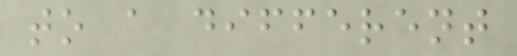to a different
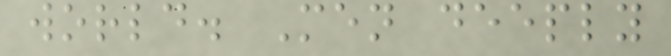world. Men deeply
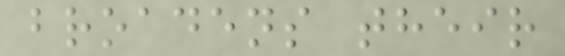broadens their
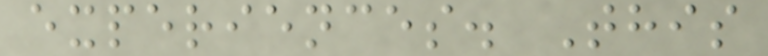experiences. This
